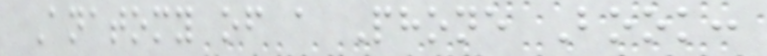Anatomy of a Phone Book:
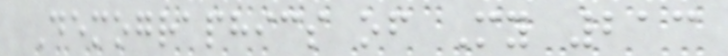Demographics of My 213
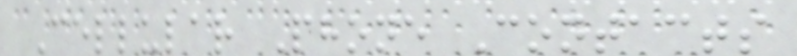Cellular Phone Contacts
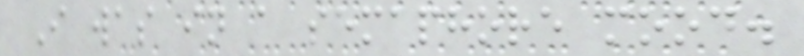I was in a semaphore mood.
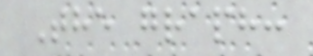The graph:
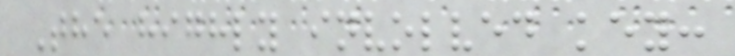The highly involved key:
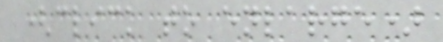(click to enlarge)
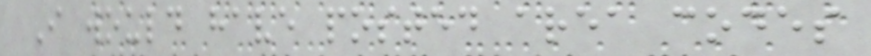I would have posted area codes
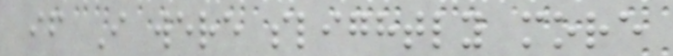if I were slightly more
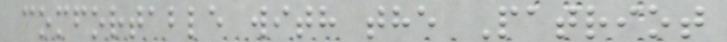comfortable with the Patriot
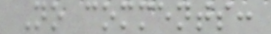No comments:
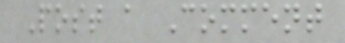Post a Comment
